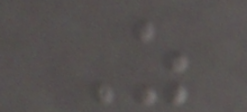As
